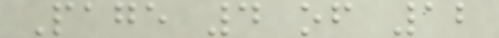Page 4 of 12
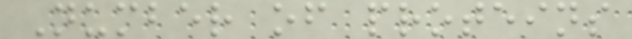Number of proteins
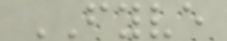FYVE
